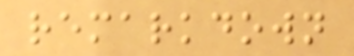remarkdown
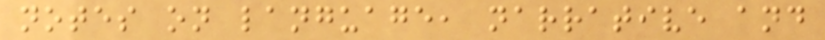notes on language, narrative and
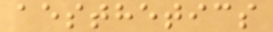aesthetics
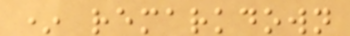* remarkdown
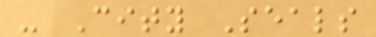- City Seals
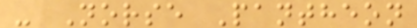- Norse Pantheon
